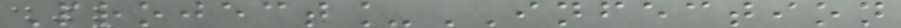Project_INFECTION
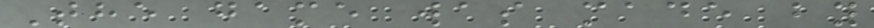The game was made by
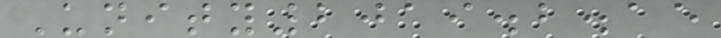Unity2019.2.15
